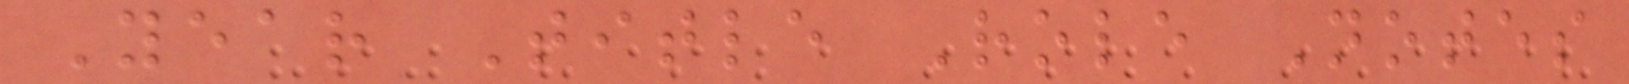Year Title Role Notes
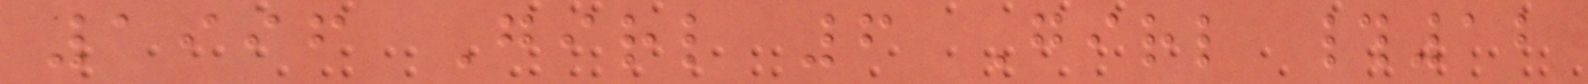1996 Girl 6 Girl #12
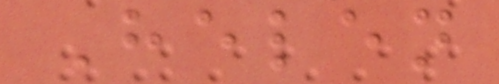Helen
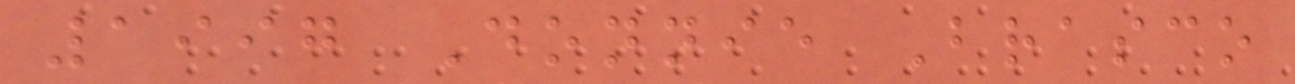1997 Donnie Brasco
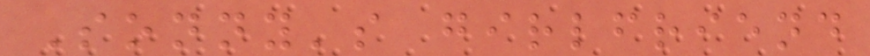Sonny's girlfriend
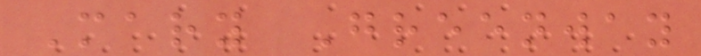Mary Greenway
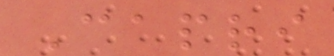Capri
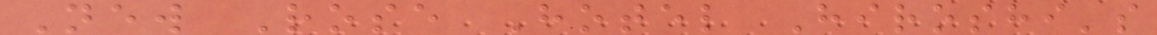New Rose Hotel Hiroshi's
